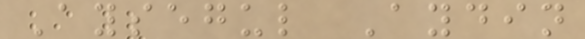Aysegul Aydin
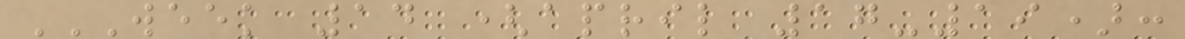WEEK 14 (APRIL 17-19):
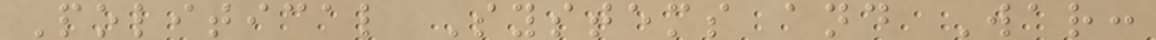Political Systems and War:
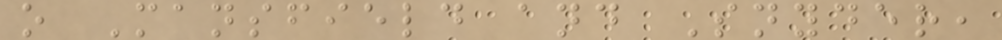o Mansfield and Snyder,
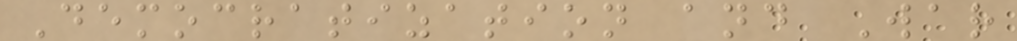Democratization and War
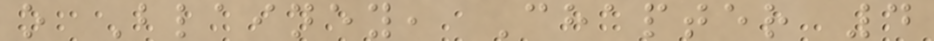o Blainey, Chapter 4
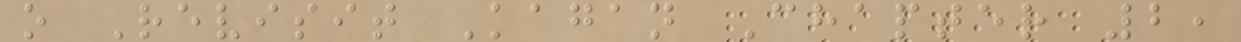o Revisit Kagan Chapter 2,
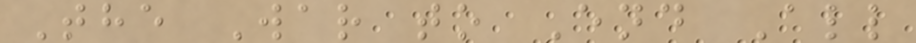The War to End All
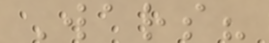Wars?
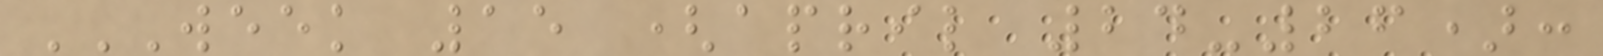WEEK 15 (APRIL 24-26):
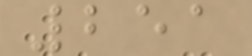251
